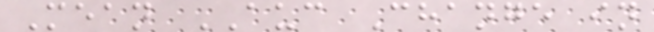Mean AUC Change in
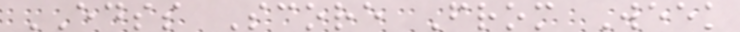EDSS Score From Week
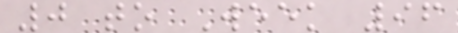0 to Week 96
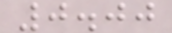0.00
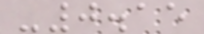-0.15
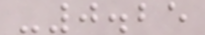-0.25
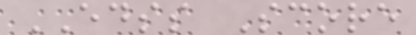EDSS Score
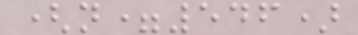(n=546)
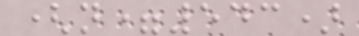(n=543)
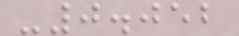-0.052
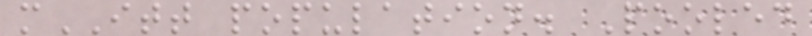mITT population. Pooled
